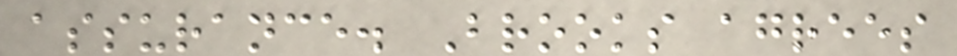assurance. Brooks agrees
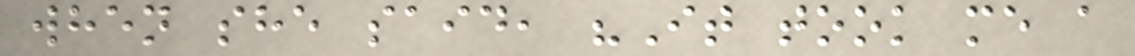when she said, "It took me a
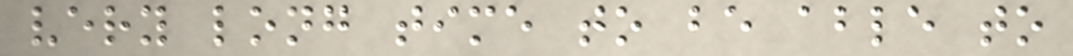very long time to be able to
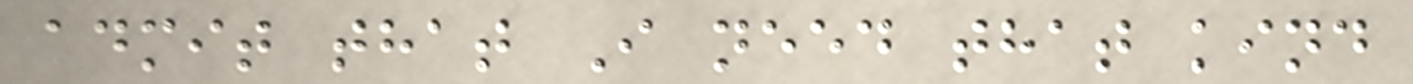admit that I need that kind
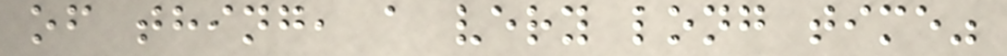of thing, a very long time"
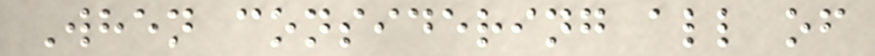When considering all of
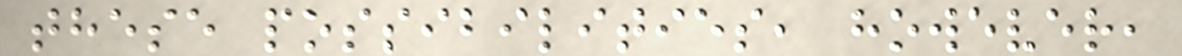these possibilities, however,
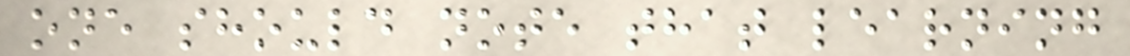one should note that learning
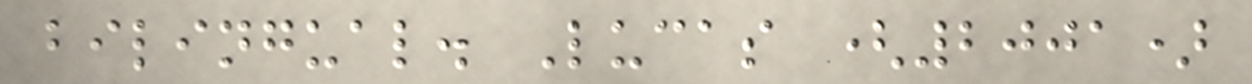bilingual. Lucas (2001)
